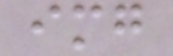img
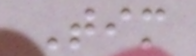Tim
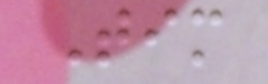Tim
